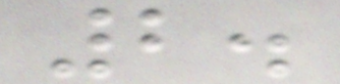2.
